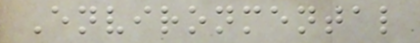Environmental
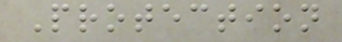Protection
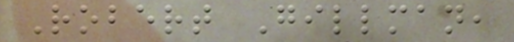Robert Gillman,
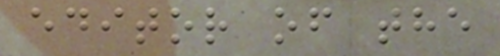editor of the
